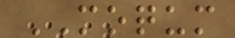MOQUM
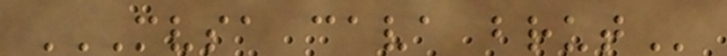MVSA CAVA BRUT
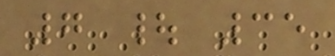7 | 35
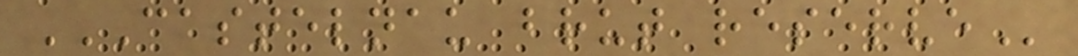CASTELNAU BRUT RESERVE
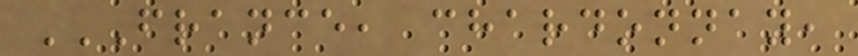FRANCE, CHARDONNAY,
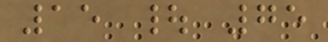15 | 75
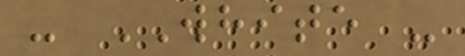- WHITE -
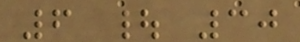6 | 30
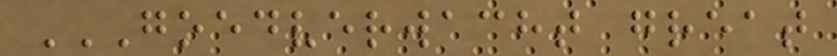GOEDVERWACHT GREAT
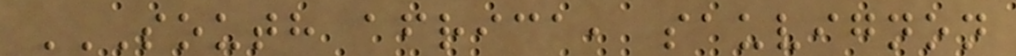SOUTH AFRICA, SAUVIGNON
